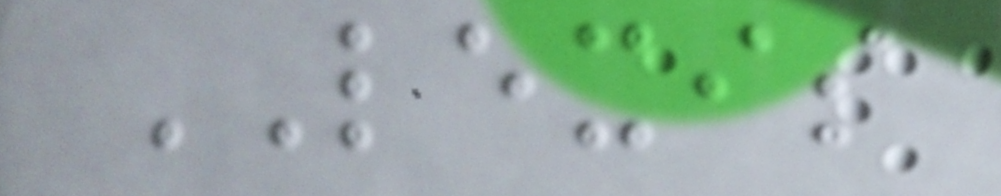LEXIS
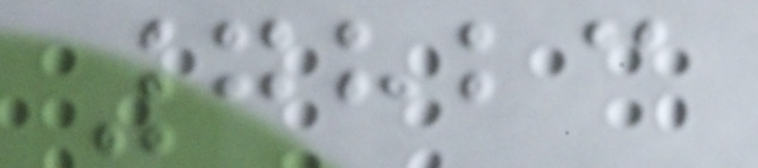7823
